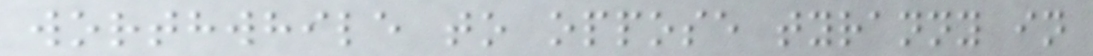worthwhile to oppose tyranny in
